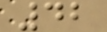42
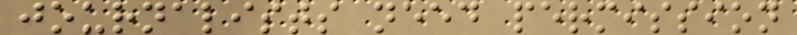journalists need permission
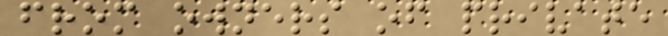from owners of private
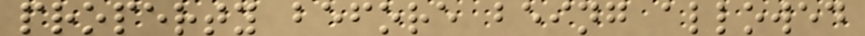property before being allowed
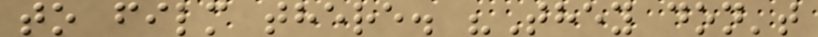to film there. "They don't
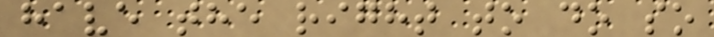have the right to do so
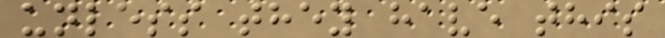unless they have this
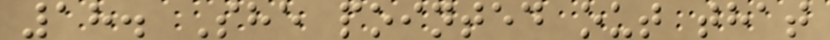18. She pointed out that
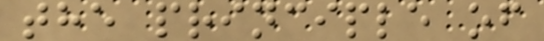the principle of
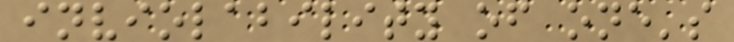inviolability of one's
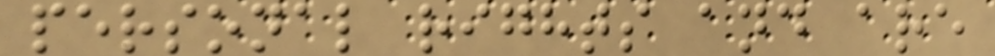personal rights and are
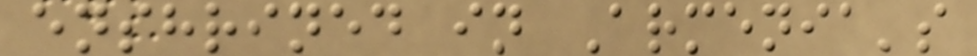enshrined in Armenia's
